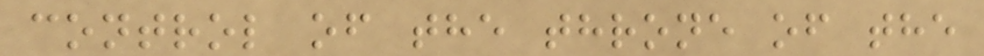control of the throne of the
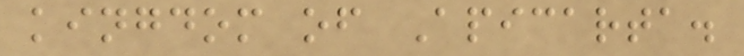kingdom of Apicarta.
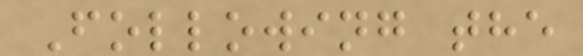Following the
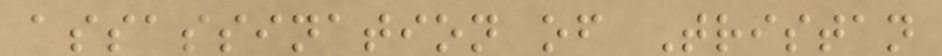assassination of Tristan
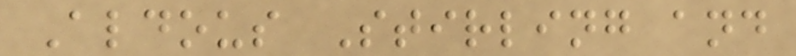Aldous Stirling and
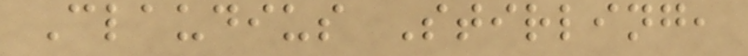Claudius Stirling,
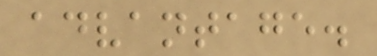advantage.
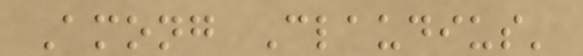Among Claudius'
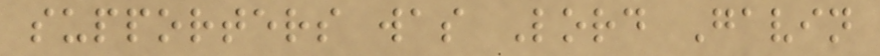supporters was Lord Gavin
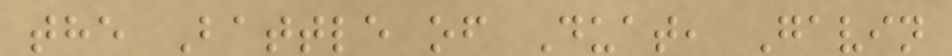the Battle of Duat, Gavin
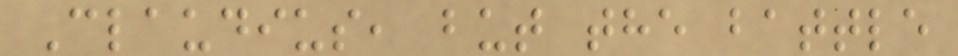Claudius, but the battle
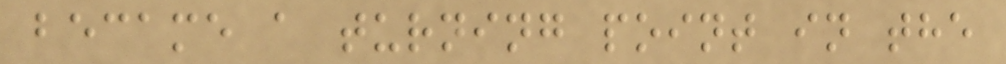became a turning point in the
